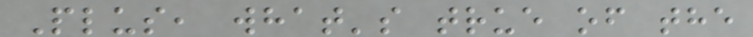Plus, what's true of the
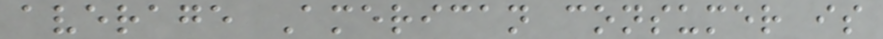average American consumer is
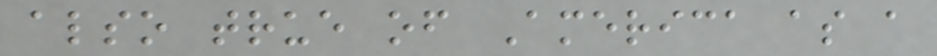also true of America as a
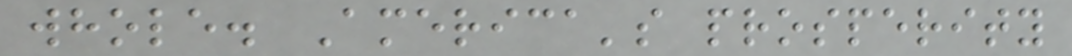whole. America's prosperity
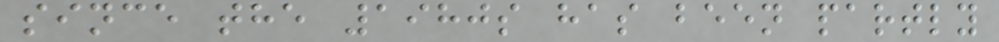since the 1980s has been partly
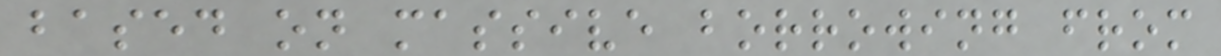based on massive borrowing from
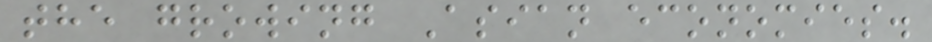the growing Asian economies.
